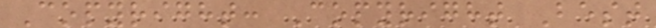Copyright: Copyright Best
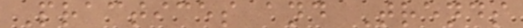Practices and Trends
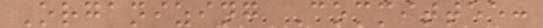Organizing Committee:
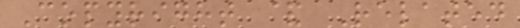Copyright & Related
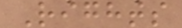Rights
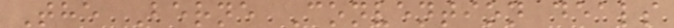The Berne Convention deals
